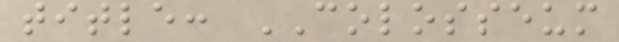title: COLOSSEUM
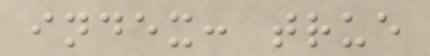index: true
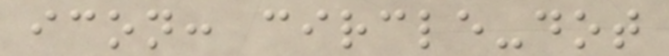icon: circle-dot
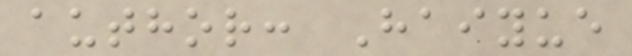author: Haiyue
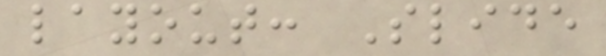layout: Slide
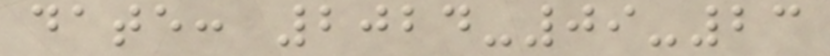date: 2024-09-23
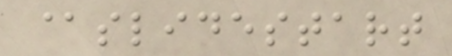@slidestart
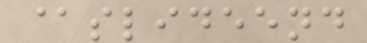@slideend
